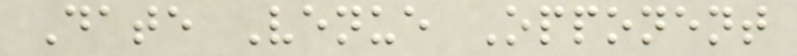Date Venue Opponent
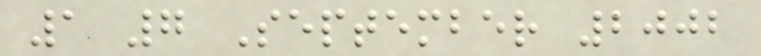1 7 September 2002
